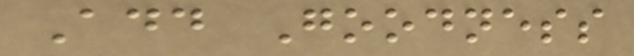Add Goodness
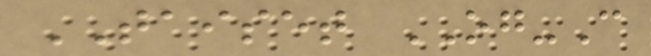TAISET OG-C
